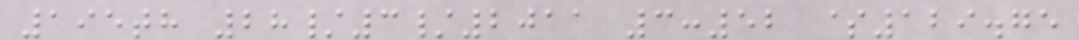195th 28/3/2011 3:52 $129.75
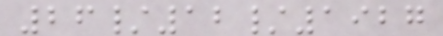26/12/1927
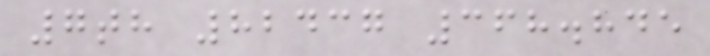7th 82437 368.845
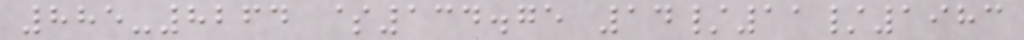885-8264 $134.75 14/11/1983
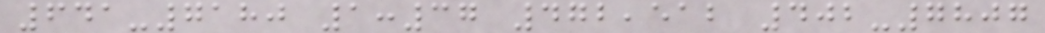641-7180 1:37 472,512 402-7807
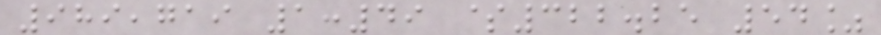989,719 1:49 $322.25 54%
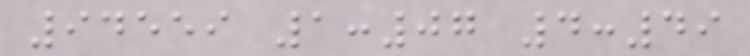94559 1:07 4:49
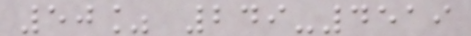50% 249-4519
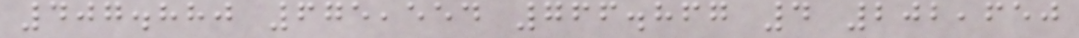407.880 675,554 766.867 4 202,650
